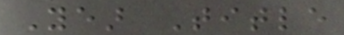Year Title
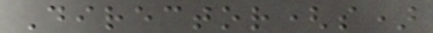Director(s)
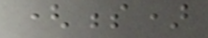(s)
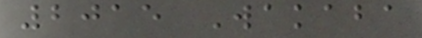2015 Wakaba
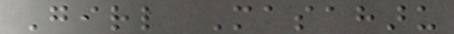Girl Masaharu
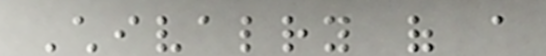Chivalry of a
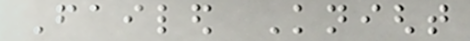Failed Knight
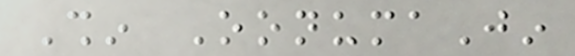Shin OonumaJin
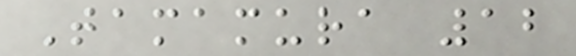Tamamura 12
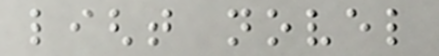light novel
